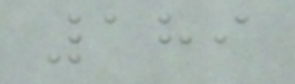189
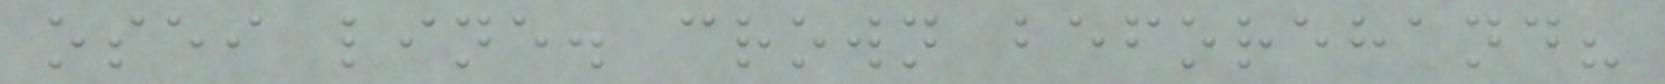osei line. crown beforehand?
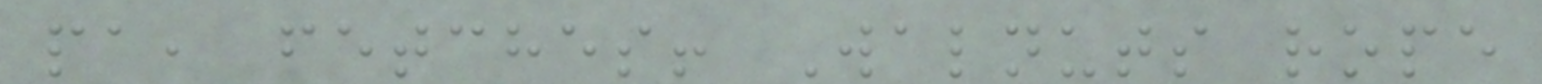pa, fetches! Walnuts rope
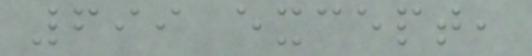699 except,
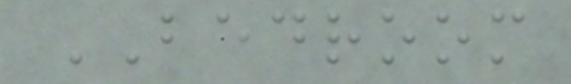BEDROOM
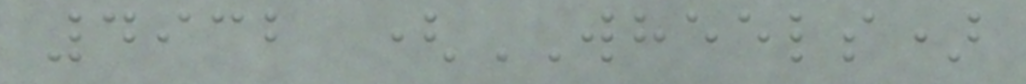4932 (WHEELS)
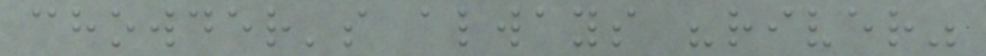chowder's always "river"
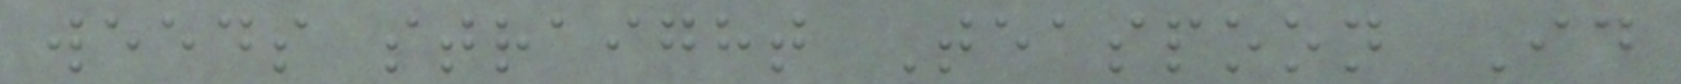weeds straight Teaspoon Id
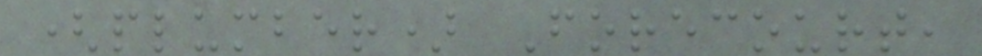(plumber) Forecourt,
